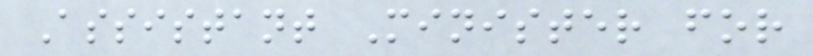Assistant Minister for
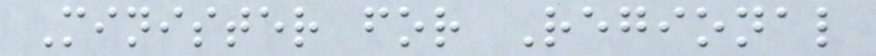Minister for Regional
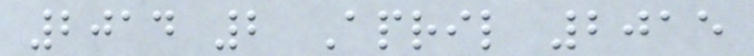2014 2 April 2015
